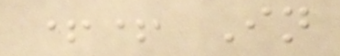++ In
